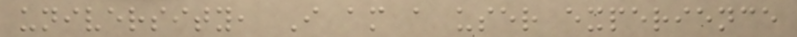university, I am a user experience
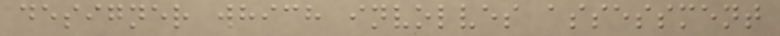designer which involves assessment
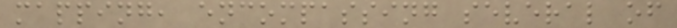mapping, encompassing several of
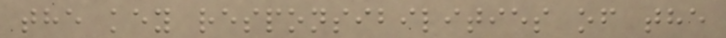the key responsibilities of the
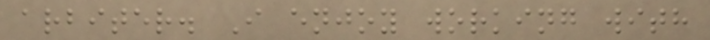arbiter. I enjoy working with
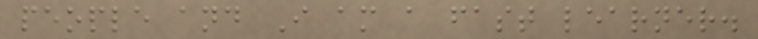people and I am a fast learner.
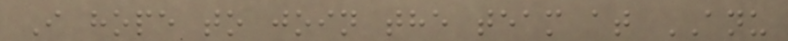I hope to join the team at ANU
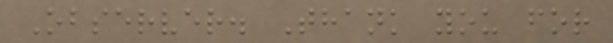Observer. Thank you for
